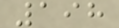198
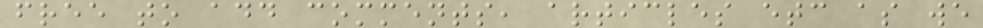free to add comments, articles etc as we
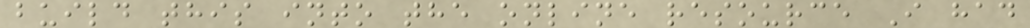build this into the online resource I had
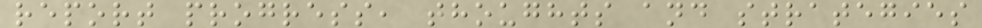report progress, thoughts and strategies
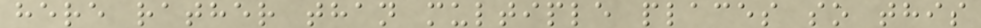here rather than multiple places so this
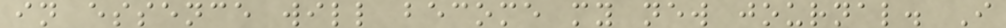in essence will become my new journal. I
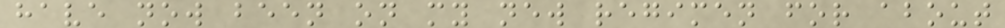have now been on my new regimen for about
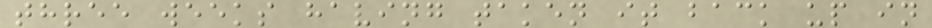three weeks having taken it back up in
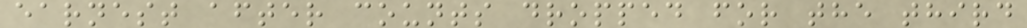earnest after counts dropped for the third
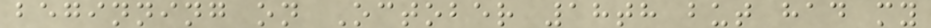beginning on October 18th but had my
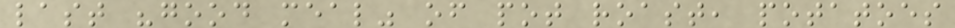last "good meal" of pot roast, potatoes
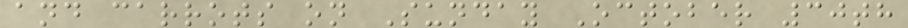and carrots on Sunday October 30th
